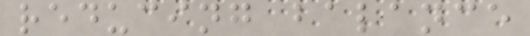reducing balance
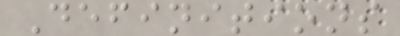Definitions
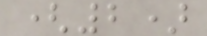(2)
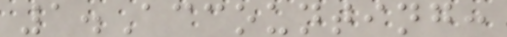1.Accounting:
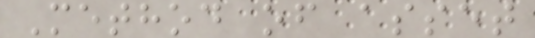Method of asset
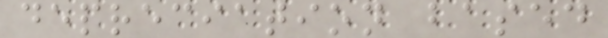depreciation based
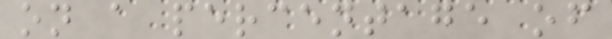on a percentage of
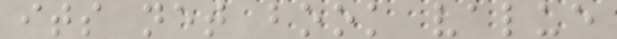its net book value
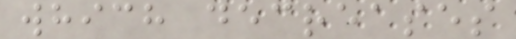which decreases
